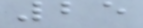25
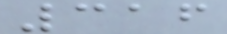316
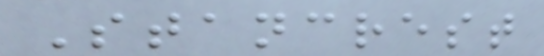Stancrest
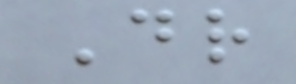Dr
